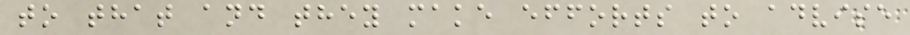to that and they make efforts to advise
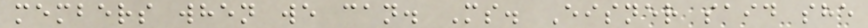members when we can. Ms. Eisner said she
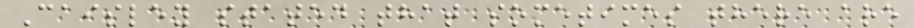Caisley stated that sometimes there are
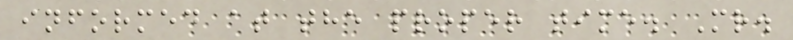informed at the proper time. Mr.
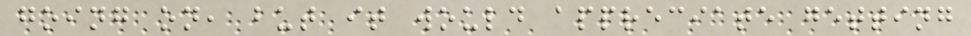going on, but it would appreciate getting
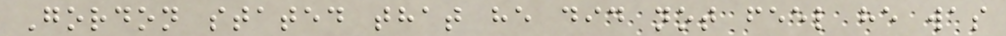Gordon stated that he did not feel he was
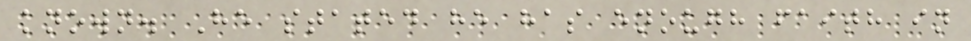known. He stated he has enough faith in
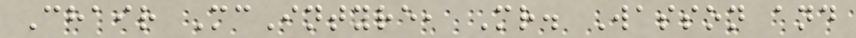Chair McIntyre, Mr. Wasson and
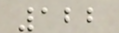122
